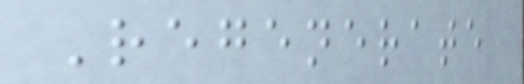Regenerate
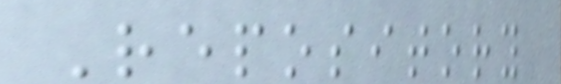Repository
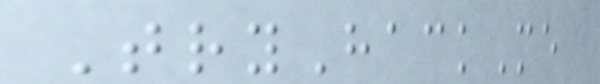TryHackMe
